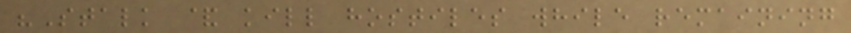"Stalk & kill hostiles while remaining
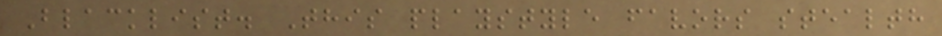Blacklist. This playstyle favors stealth
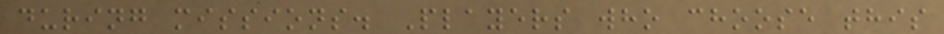during missions. Players who choose this
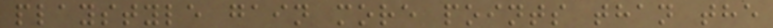playstyle gain more points than the
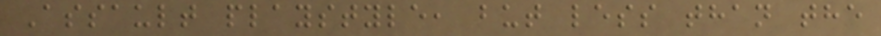Assault playstyle, but less than the
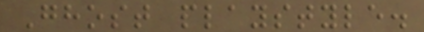Ghost playstyle.
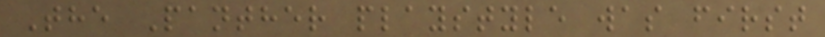The Panther playstyle was first
